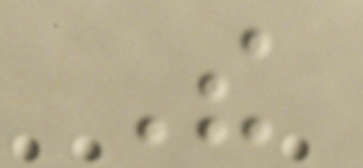The
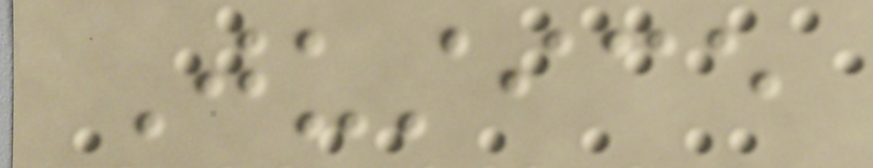Justice
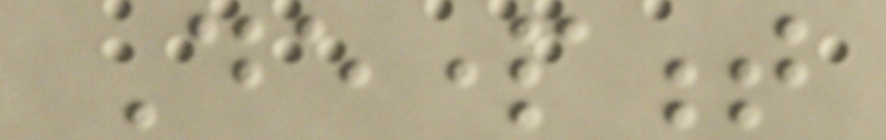Department
